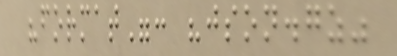"format": "json.gz"
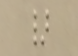}
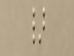}
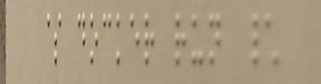$ docker run \
